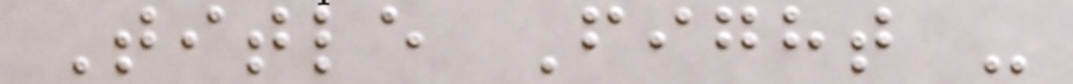Title Fight -
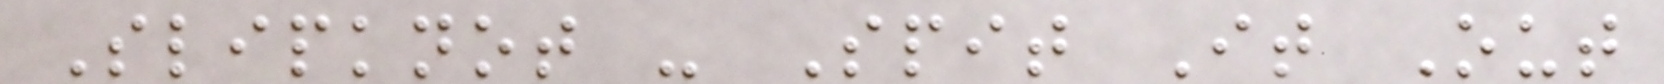Slipknot - Spit It Out
